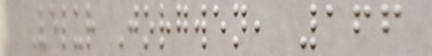Velur Jorgwen, 166
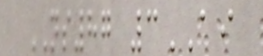NS87 3AI
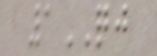1QJ
